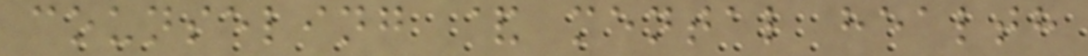counseling & mental health
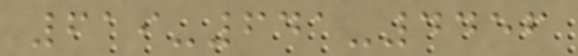619-641-4456
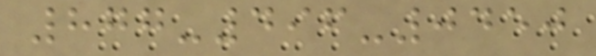877-496-0450
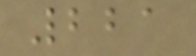221
